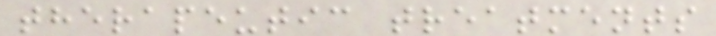therapeutic treatments
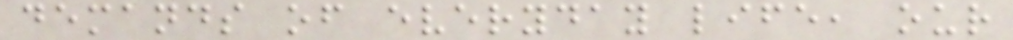demands of everyday life, our
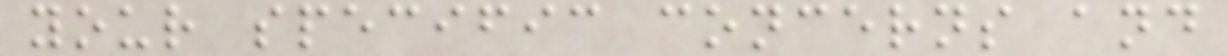your specific concerns and
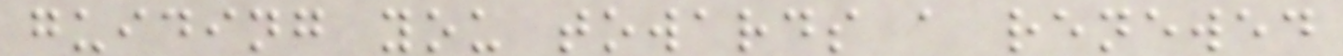guiding you towards a renewed
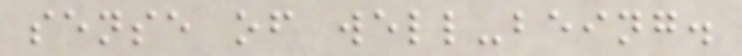sense of well-being.
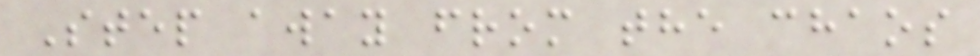Step away from the chaos
